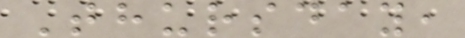Thursday,
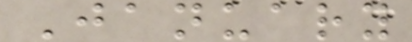January
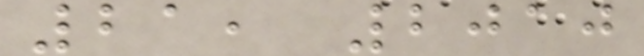21, 2010
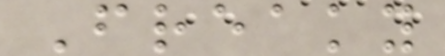Freaky
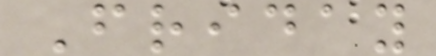Friday
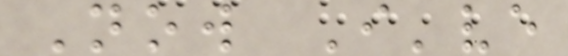Now I've
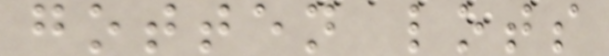gotten lots
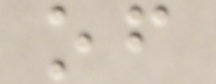of
